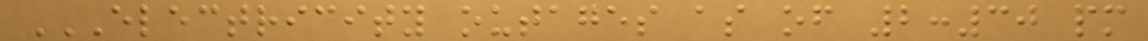ELECTRICITY OUTAGES AS OF 2:30 PM
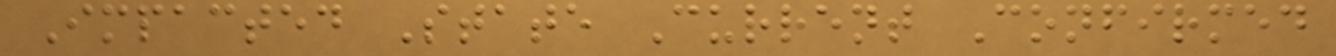Impacted State Current Confirmed
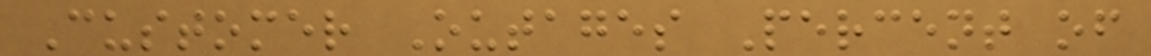Customer Outages Percent of
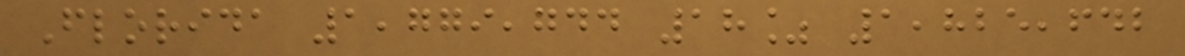Florida 1,779,744 18% 1,825,642
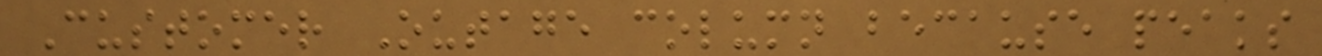Customer Outage column because peaks
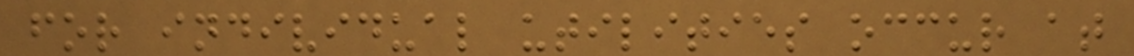for individual utilities occur at
